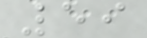59
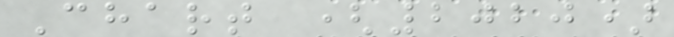Chart (2020)
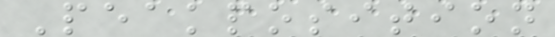Peakposition
